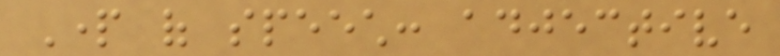Part of speech: adjective
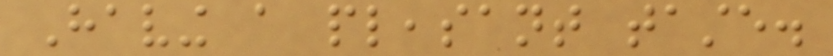Having a pleasant taste.
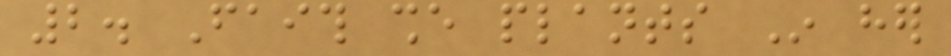2. Faith she plants In her
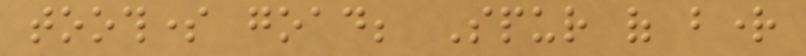toothsome goad; Spur of bright
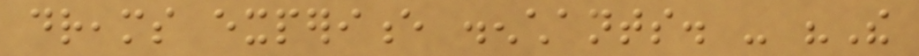dreams experience disenchants. - "The
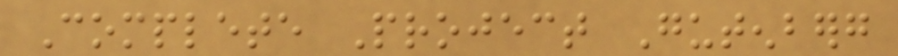Complete Project Gutenberg
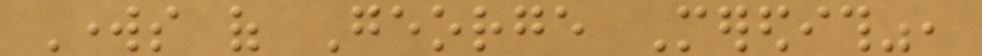Works of George Meredith",
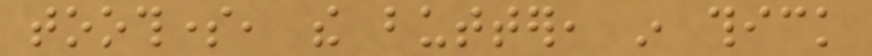toothsome, the butter, in thick
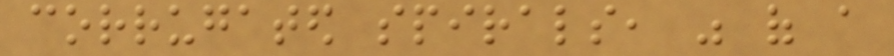corrugated spirals, was of a
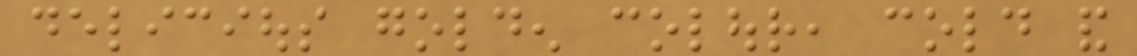delicious golden colour, cold and
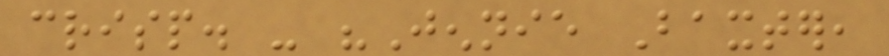crisp. - "Jennie Baxter,
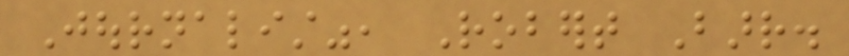Journalist", Robert Barr.
